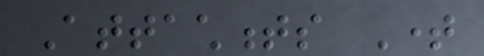Attachments Time
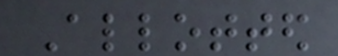Allotted
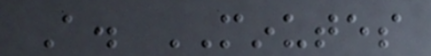A. MINUTES
